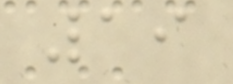19
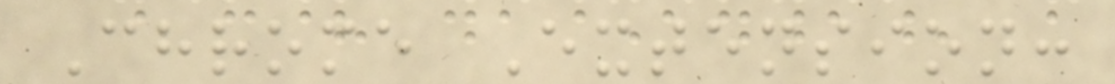Chrome Extension:
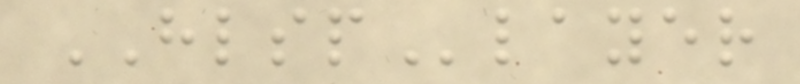HLSPlayer
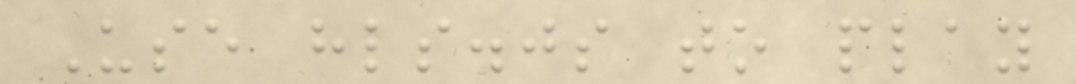Use hls.js to play
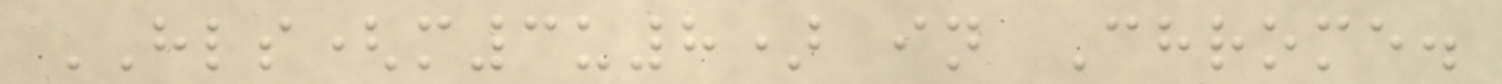HLS(m3u8) in Chrome.
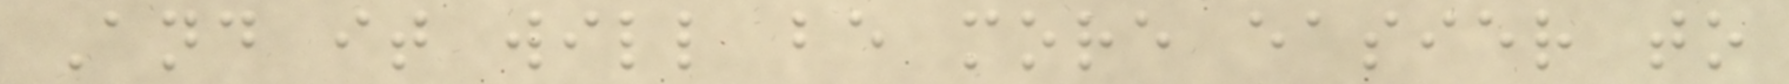And it will be more easier to
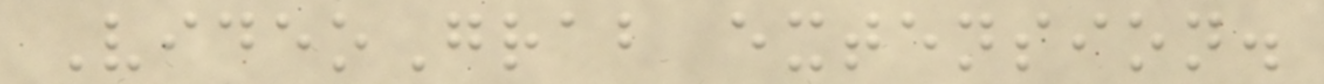VideoGrab extension.
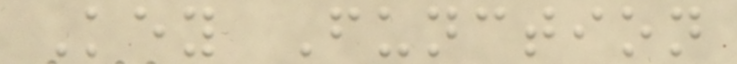Key Function
